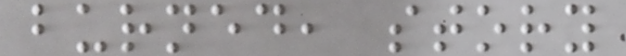burned, story
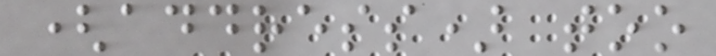(address) too
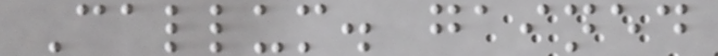Callum. gained
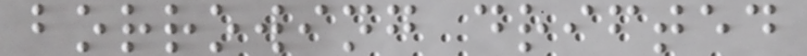borrowing drifted
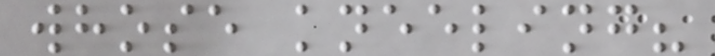whose kneeling?
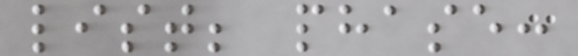list; phase:
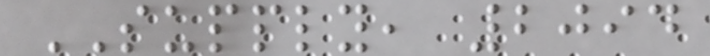SUPPLY, 2094
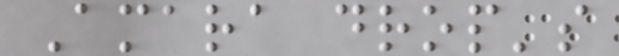Amara drop's
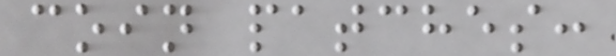coin patches:
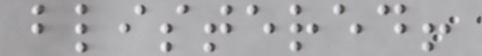blistered!
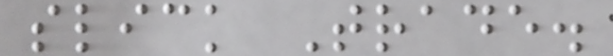slick Trade.
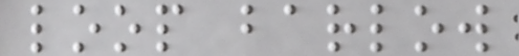loop barlow
